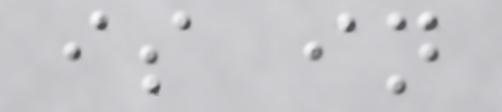is in
